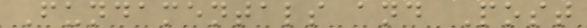Fundamentals and Post
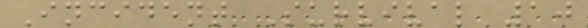Incident Survival 10
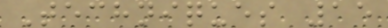Techniques 15
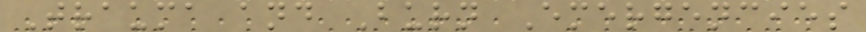Trauma and Burn Emergencies
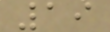19
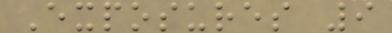Exposures 9
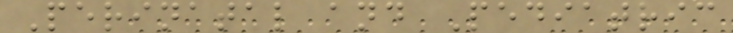Perinatal and Pediatric
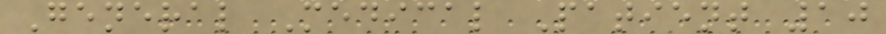General Medical Patient 10
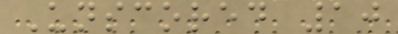Unscored 10
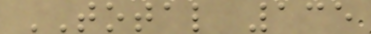TOTAL 135
